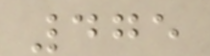475
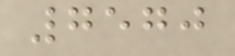7570
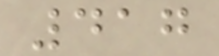417
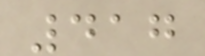417
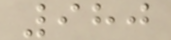980
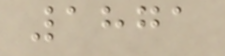1871
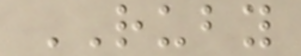RUBY
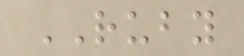RUBY
